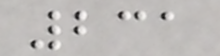231
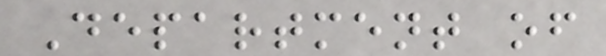Department of
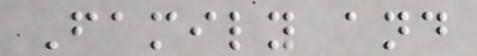Family and
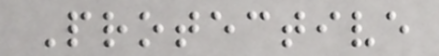Protective
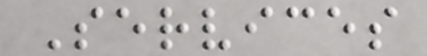Services
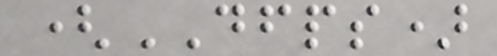(DFPS)
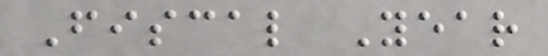Fiscal Year
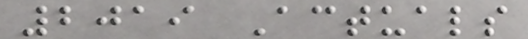2019 Actuals
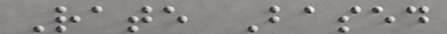Rate Based
